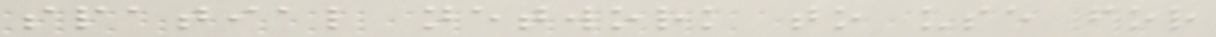spatial network to use for
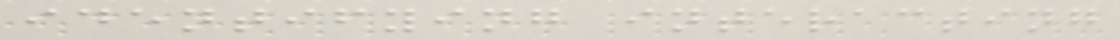identifying interacting
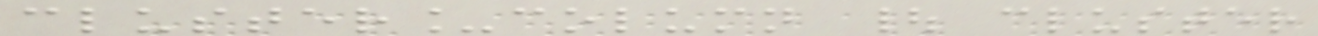cluster_column | cluster
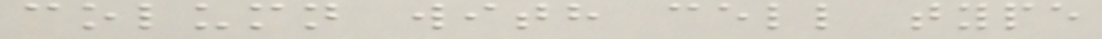column with cell type
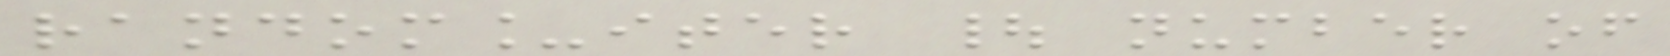random_iter | number of
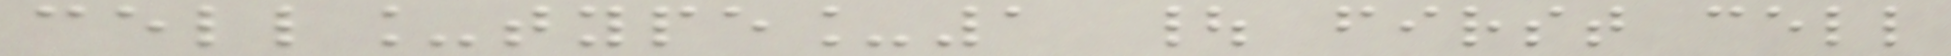cell_type_1 | first cell
